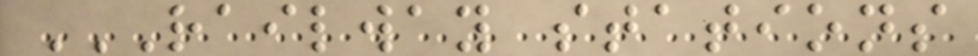RAILWAY STATIONS
